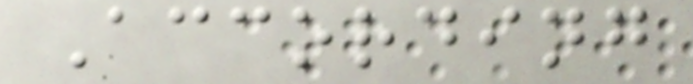According
